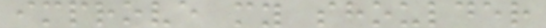improve my shoulder
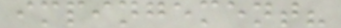impingement?
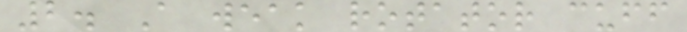2. A weak rotator cuff
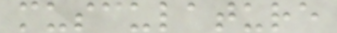musculature
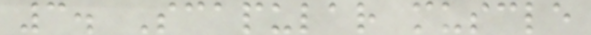3. Scapular muscle
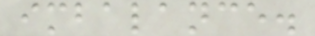imbalance.
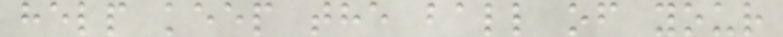help keep the ball of your
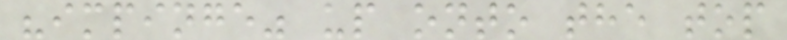"impinge" up onto the top
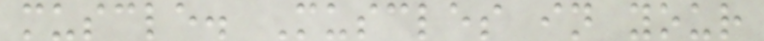muscle. Muscles in your
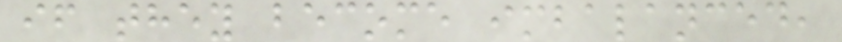if they become imbalanced,
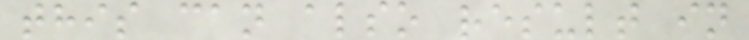this can also result in
